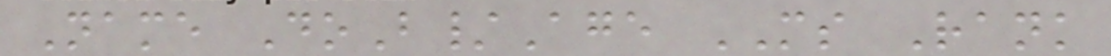Name DoB/Age MS Rank
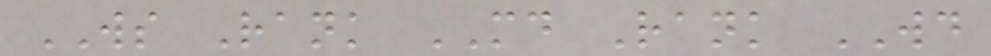WS Rank MD Rank WD
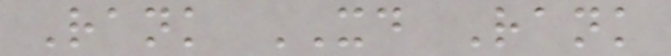Rank XD Rank
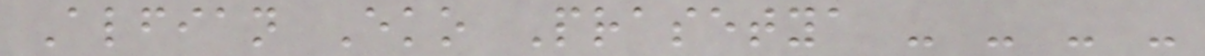Alfian Eko Prasetya - - - -
